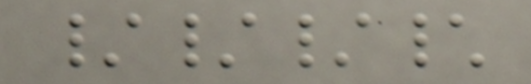///\
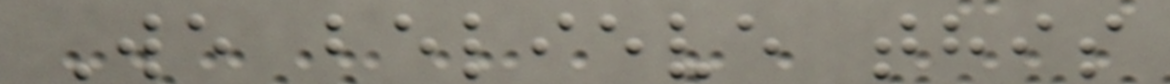We believe this
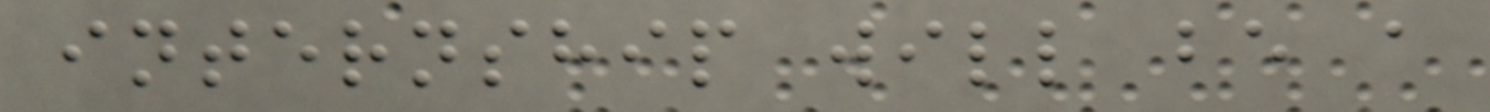internship will be a
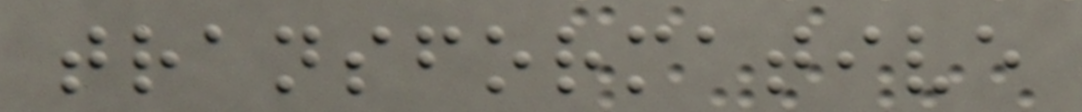transformative
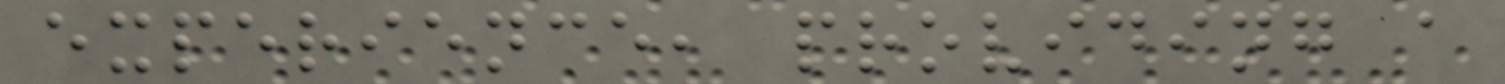experience, providing a
